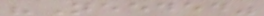"Needed"
